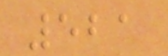521
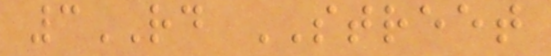3RD STREET
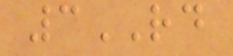3RD
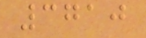3710
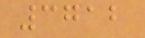3712
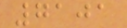7101
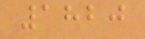1820
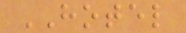HOTEL
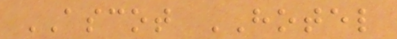ASCOT HOTEL
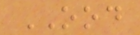OOD
